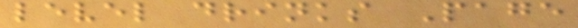level drinks Page
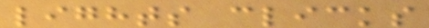lights clicks
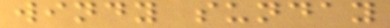windy sunday
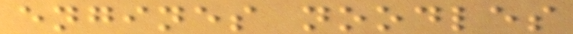engines noodles
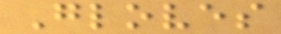Gloves
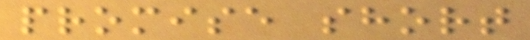promise short
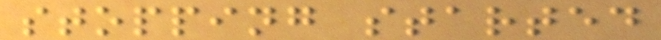stopping started
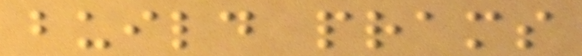build prams
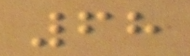68
